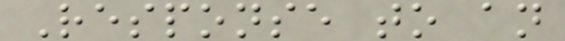Response to an
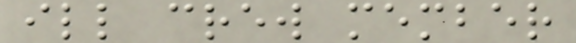ill crew member
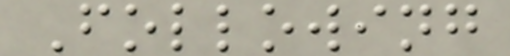Following
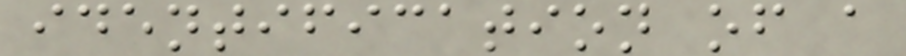identification of a
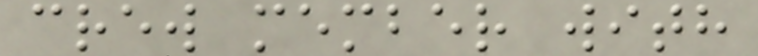crew member with
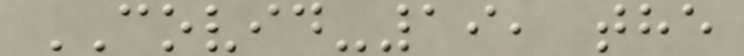COVID-19, the
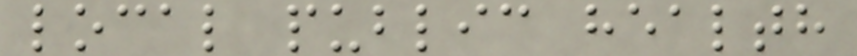local public health
